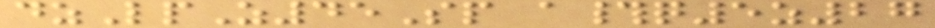dzLpZ45Sp a#q5z27
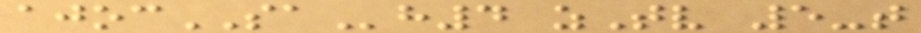ajocSAh4 zTv 5-t
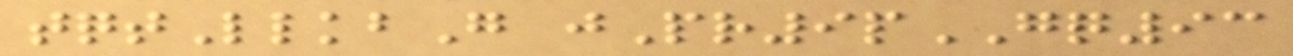tqtLlkbG jPr9pGQ93
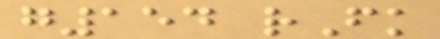g154 rFk
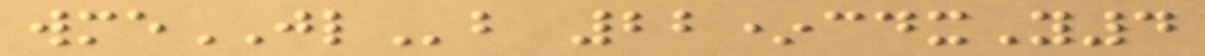wmeJLb 22*cdxY4
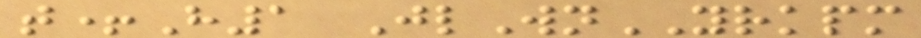t+H1 JlWnYRKPM
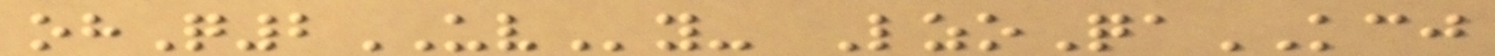ohQ2UVy- LzoQaKCJ
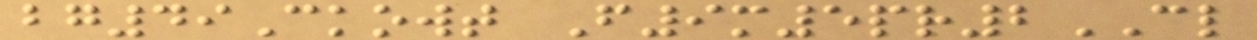bg49Ckowt F9m5pr2CL
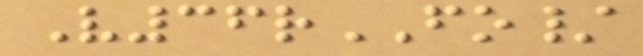V36rFO/
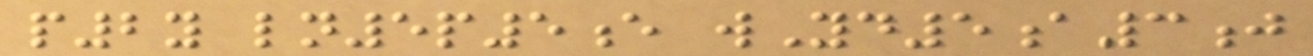p2y ln5p5e wYd5a3j
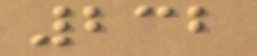232
